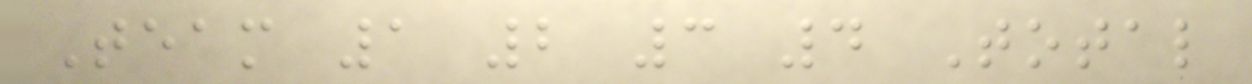Team 1 2 3 4 Total
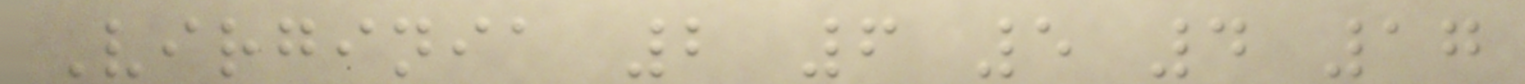Virginia 2 6 5 4 17
